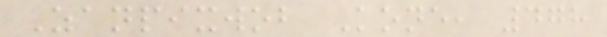Zanpixwob Kone, 478
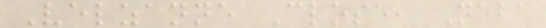Velzanne Close, Neba
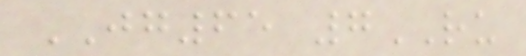JG65 7RU
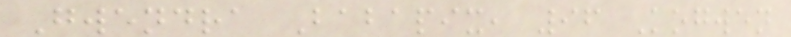Gwendra Babapix, 96 Kogwen
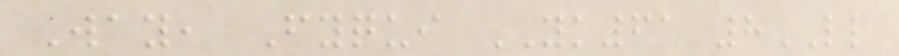Way, Fyqui YK61 8LL
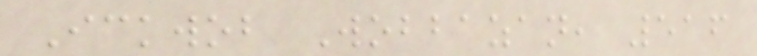Ickwob Wobbazan, 516
